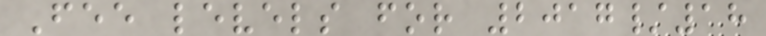Fee levels for 2017/18
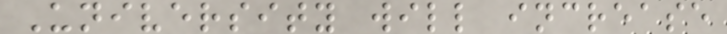University will increase
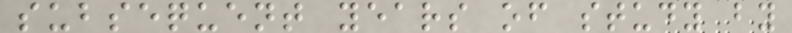subsequent years of study by
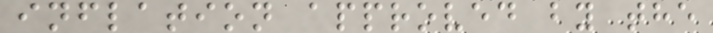inflation approved by the
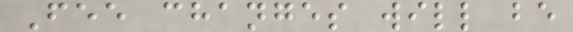Fee changes will be
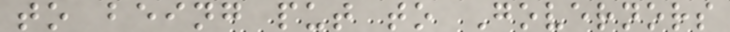to being put to Governors
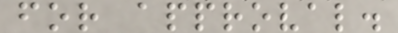for approval.
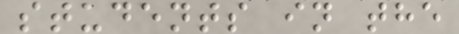students in the
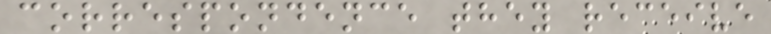correspondence they receive
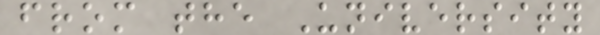from the University
